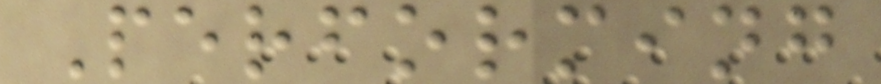Performing
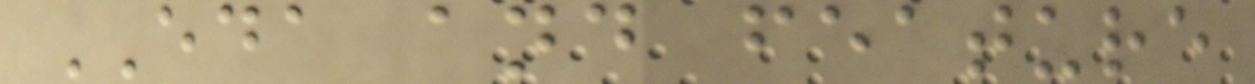EDA and feature
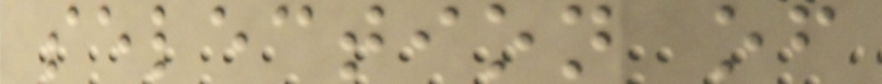selection of
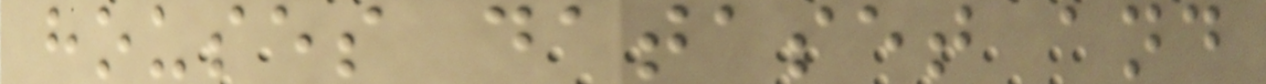houses dataset and
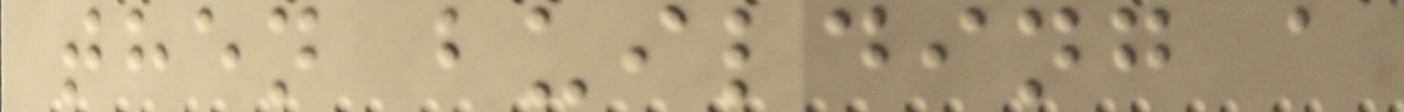then building a
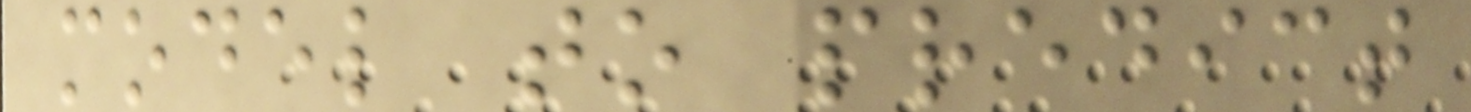model to predict
